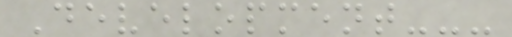Development---
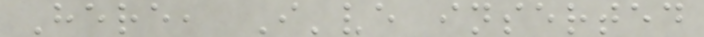Here, I've inserted
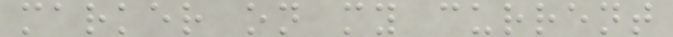marker on my current
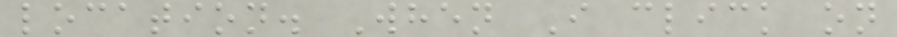location. When I click on
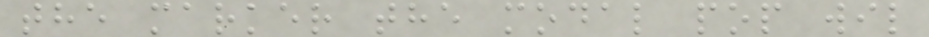the marker the modal pop wil
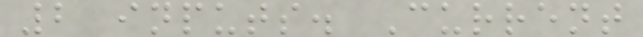2 inputs. Current
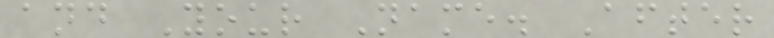and Your Name. After
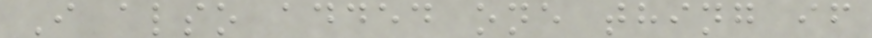I also added one thing if
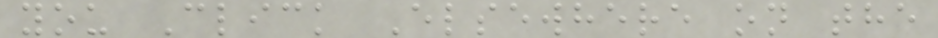you Click Elsewhere on the
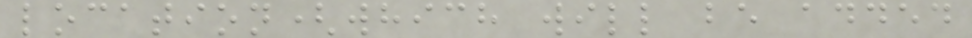location(which will be added
